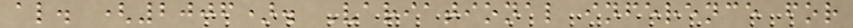al. (2006). Variational inference for
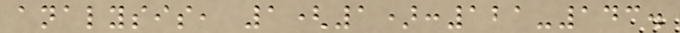analysis, 1(1):121-143.
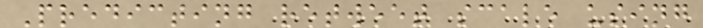Predicting retweet scale using
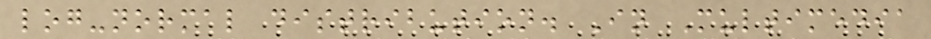log-normal distribution. In Multimedia
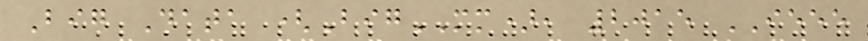Big Data (BigMM), 2015 IEEE
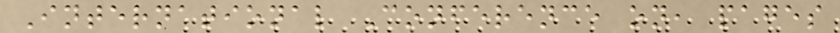International Conference on, pages
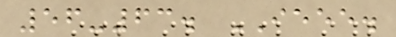56-63. IEEE.
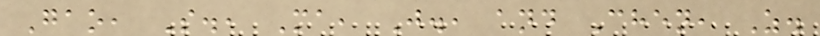Gao, S., Ma, J., and Chen, Z.
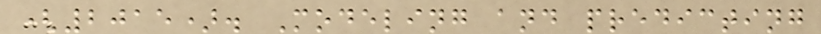(2015). Modeling and predicting
